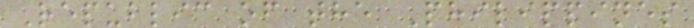Republic of the Philippines
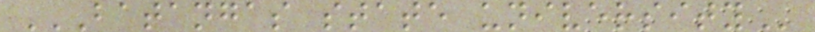BATANGAS STATE UNIVERSITY
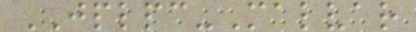JPLPC-Malvar
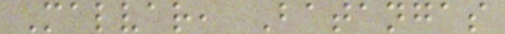Malvar, Batangas
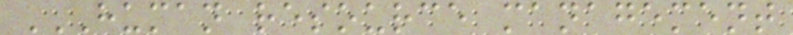HUMAN RESOURCE MANAGEMENT
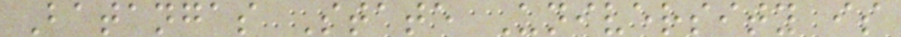Batangas State University is
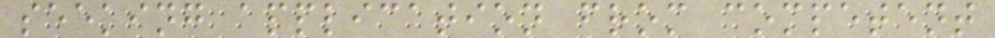seeking application from competent
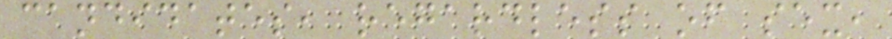candidates, regardless of sex,
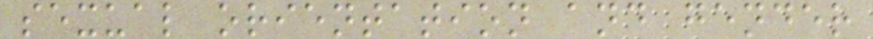sexual orientation and gender
